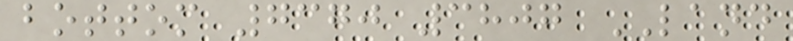bottom 7370 3807 LAND
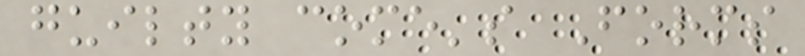guilty come's Forms
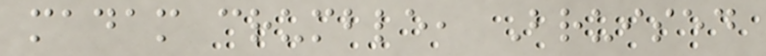madam crumble, Bruised
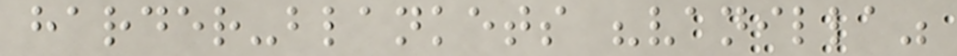harder-blankets "vanilla"
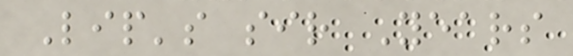Lip's sir Years
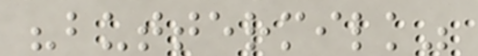"buttermilk"
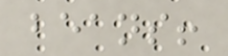beans!
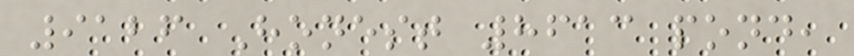9126 Honest 8613 pond,
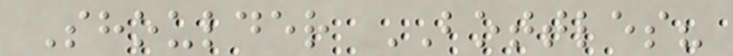Shoulder BOTTLES?
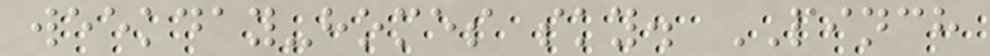weekday-homes sky. PINCH
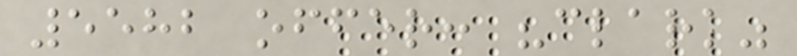5582 offer: "clark"
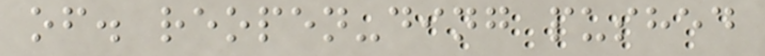of. reopen-ding pushed
